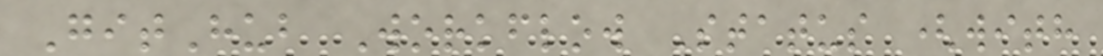GitHub Workflow Status (with
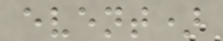event)
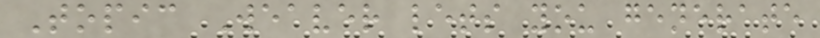Topic Weaver lets you generate
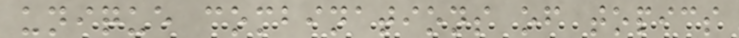unique combinations of topics
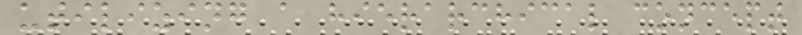utilizing a hierarchical concept
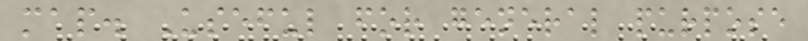map. Useful for general purpose
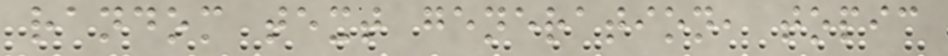random text generation, topic
